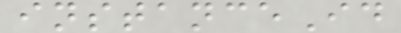instanceId
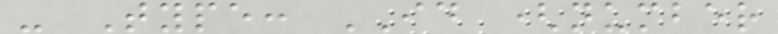- Type: ID (number
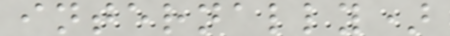internally)
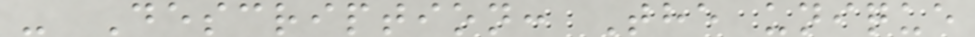- Description: The unique
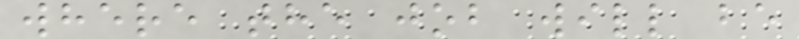where the job will be
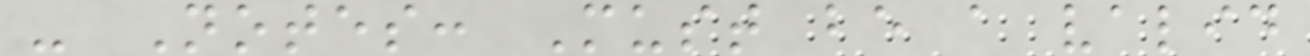- Notes: Must be a valid
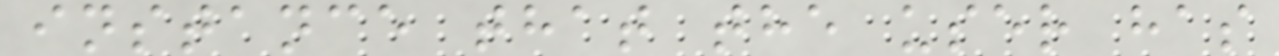instance that the user has
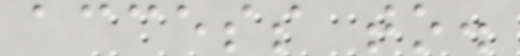access to.
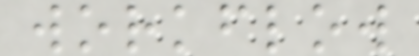workflow
